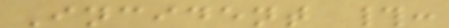Incident #:
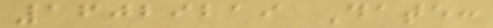16029219 Date:
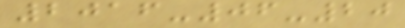2016-06-20
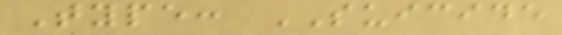Type: SUICIDE
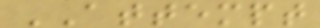ATTEMPT
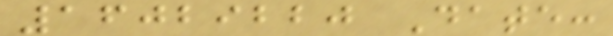16029220 Date:
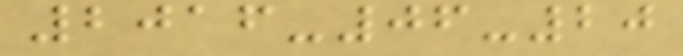2016-06-20
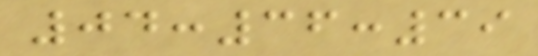04:36:39
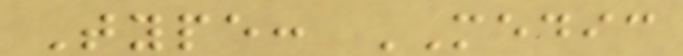Type: MEDIC
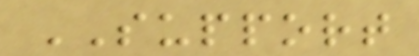SUPPORT
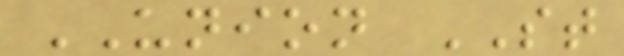UNION ST
